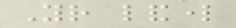Your landlord
